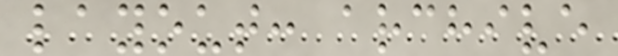layout: archive
